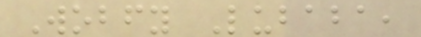Wobfy Lubaba,
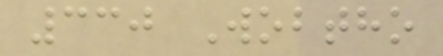330 Wobtho
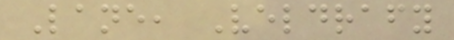Lane, Veldrafy
